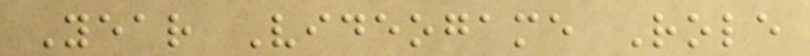Year Videogame Role
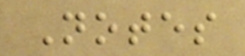Notes
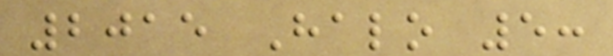2015 Halo 5:
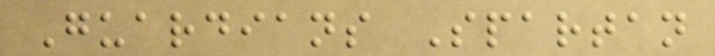Guardians Spartan
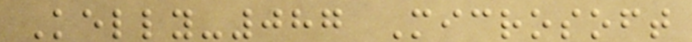Kelly-087 Microsoft
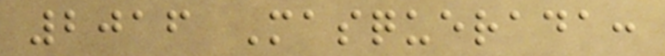2016 Masquerada:
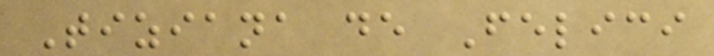Tiziana de Felici
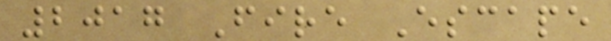2017 Fire Escape
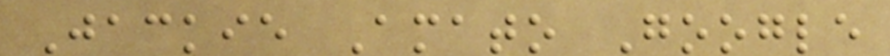Jackie Amato Google
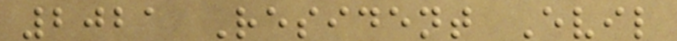2021 Resident Evil
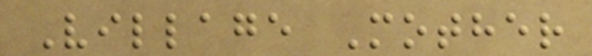Village Mother
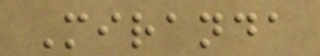Miranda
